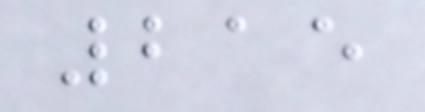215
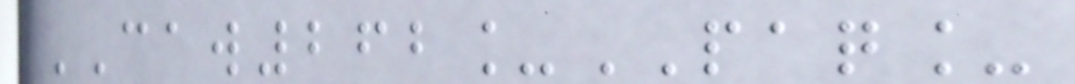CAW262_PAQ_
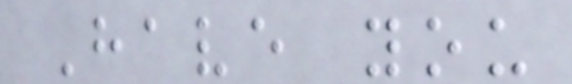Have you
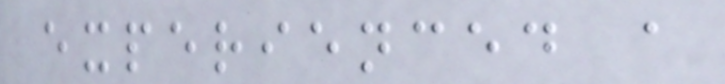experienced a
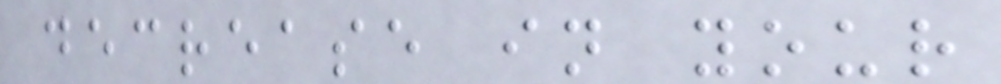decrease in your
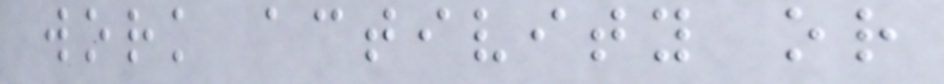work activity or
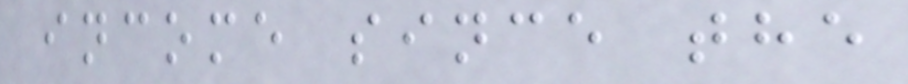income since the
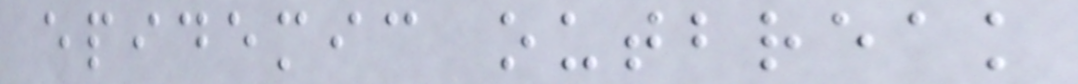epidemic outbreak
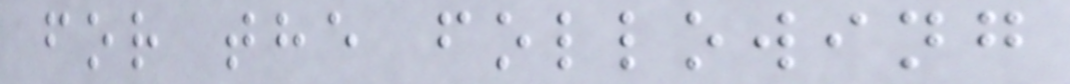for the following
